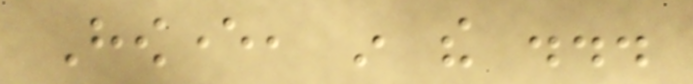However, in the ...
